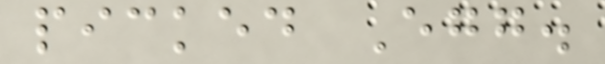picked Egg.
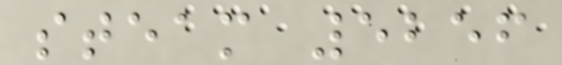steam 5256
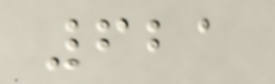621
